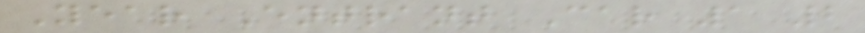Year Entrant Car 1 2
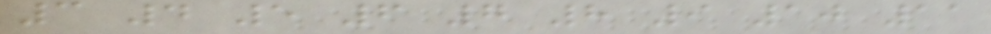3 4 5 6 7 8 9 10 11
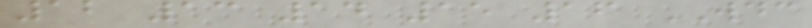12 13 14 15 16 WDC
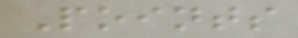Points
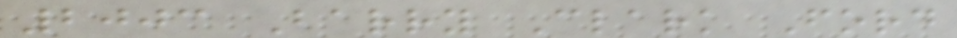2003 Barry Clark Ford
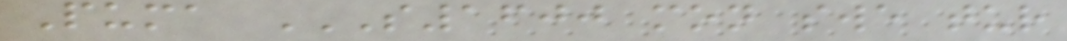Puma S1600 MON SWE TUR
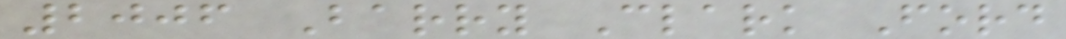2006 Barry Clark Ford
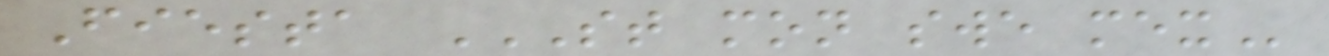Fiesta ST MON SWE MEX
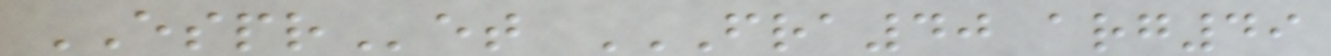ESPRet FRA40 ARG49
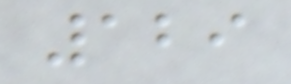129
